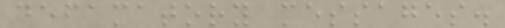defamatory messages.
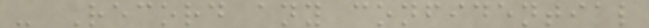- Record any confidential
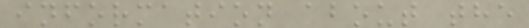information about the
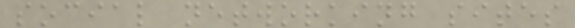social networking sites
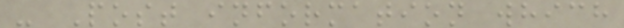- Post information which
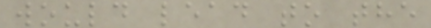would lead to the
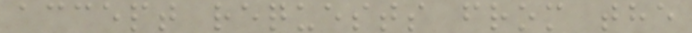accept requests from the
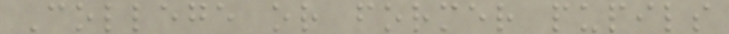College or former pupils
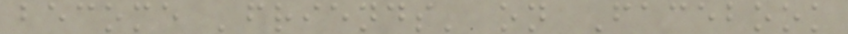become 'friends' on Facebook
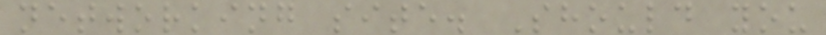networking site. Should you
